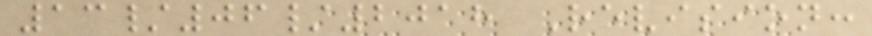13/06/2018 Revision:
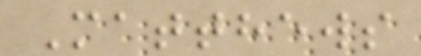Matthews
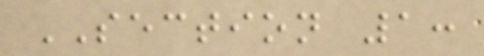SECTION 1:
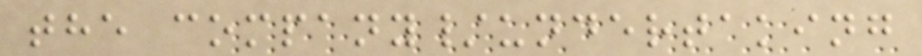the company/undertaking
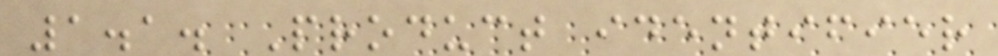1.1. Product identifier
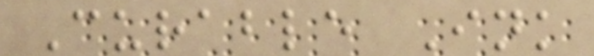Curable Ink
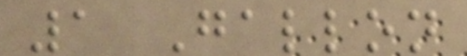1 Gallon
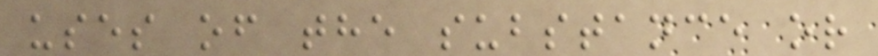uses of the substance or
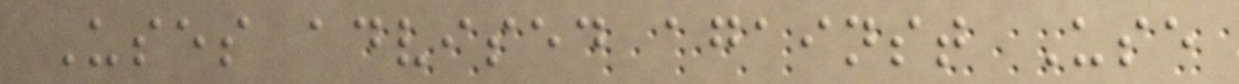Uses advised against Use
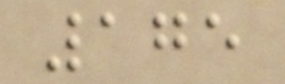175
